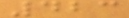423
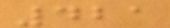421
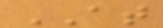AT
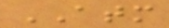ATM
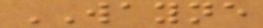WAYNE
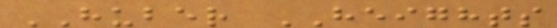HUBER HEIGHTS
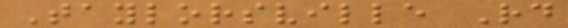Taylorsville Rd
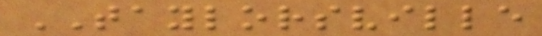TAYLORSVILLE
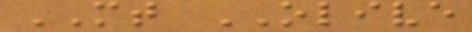MT OLIVE
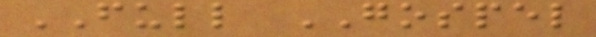FULL GOSPEL
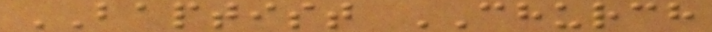BAPTIST CHURCH
